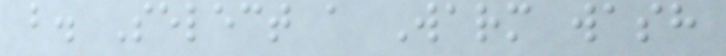b. Select a Warm wash
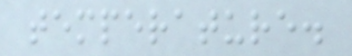temperature.
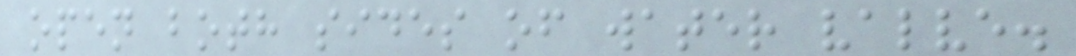open both sides of water valve.
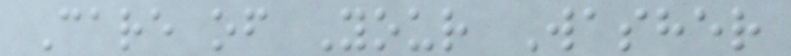Care of Your Washer
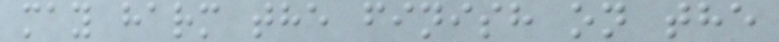may harm the finish on the
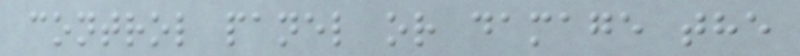control panel or damage the
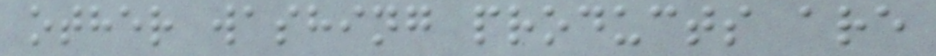other washing products are
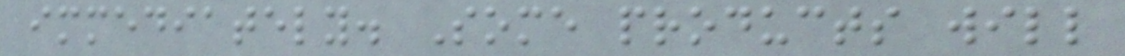immediately. Some products will
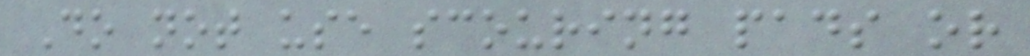Do not use scouring pads or
